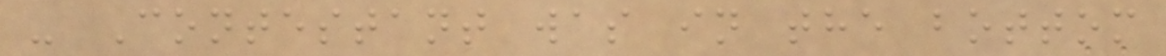- Contestant was in the bottom
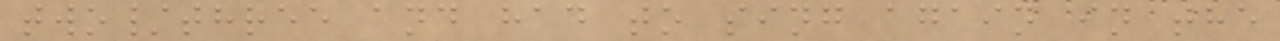two/three and had to sing again in the
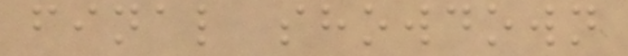final showdown
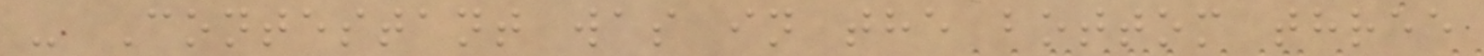- Contestant was in the bottom three
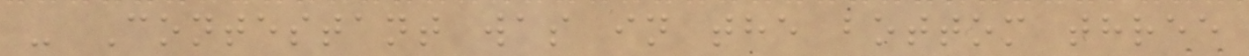- Contestant was in the bottom three
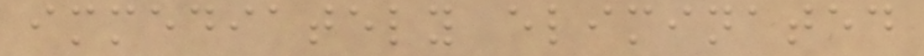immediately eliminated
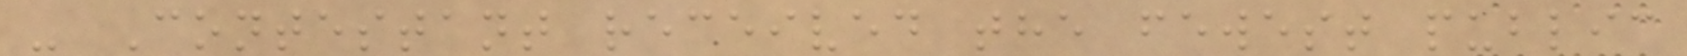- Contestant received the fewest public
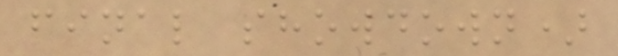final showdown)
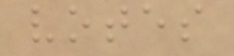votes
